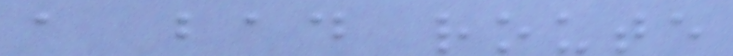a bad route
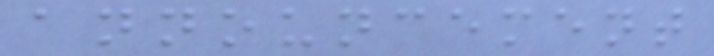announcement
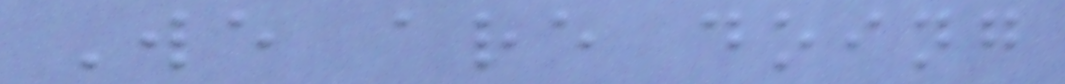We are doing
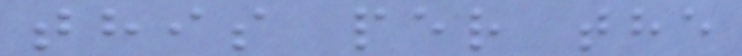this per the
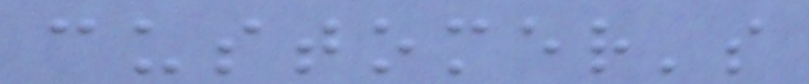customer's
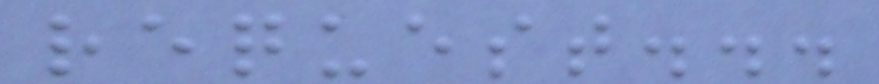request...
